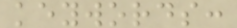keywords:
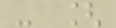- [
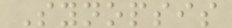Synopsis
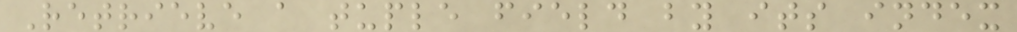Retrieve a tuple field by its index
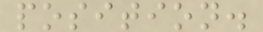position.
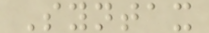Syntax
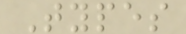Types
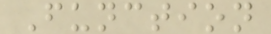Function
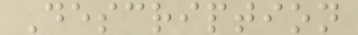Description
